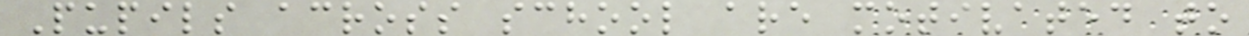Pupils across school are motivated to
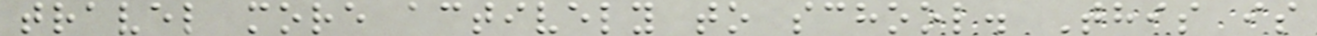travel more actively to school. This is
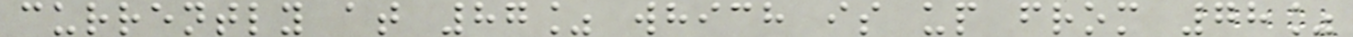currently at 87% which is up from 78%
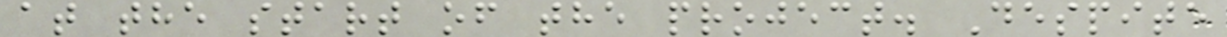at the start of the project. Despite
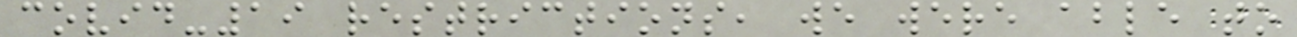covid-19 restrictions, we were able to
